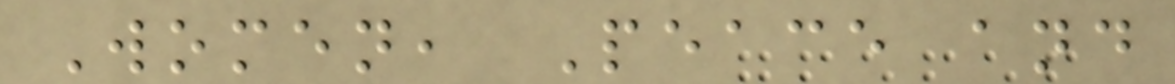Women, Peace and
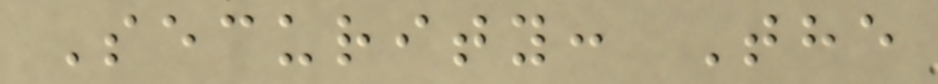Security: The
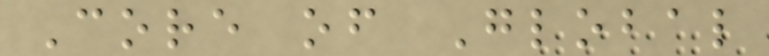Core of Global
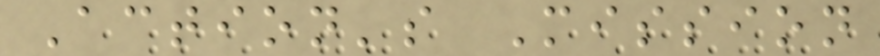Action's Mission
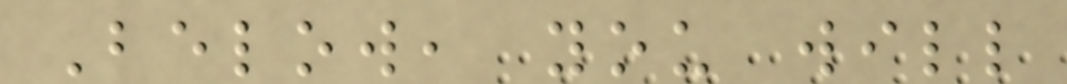Below, you will
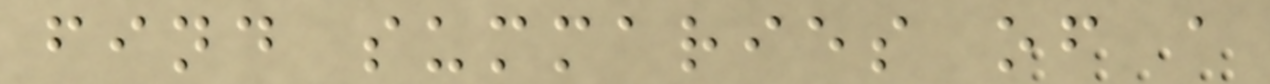find summaries of a
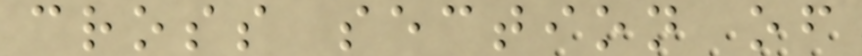cross section of
